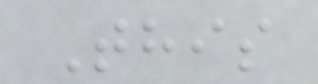This
